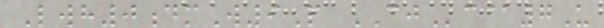Lwh0dmW9P CJc@7U
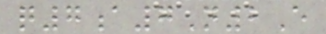q7a7N2E
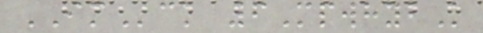IMck 6MpwhybK
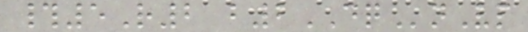#5R2 b2DQnVp
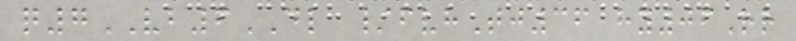q7VB6DL /fvhTj36 hy06Rr
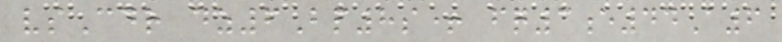vsCdr dz6Bp8s+ fq3e44A6
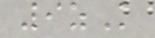9zK
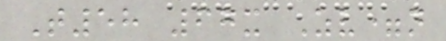T58 67x Zv=n
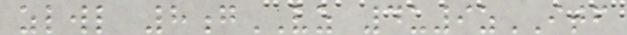zlwl 8gVZ 4u9zITF
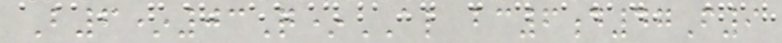B6*03Q*AL bc6d47F9
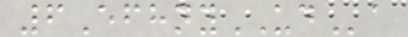6EfhnyUDa
